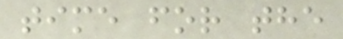time for the
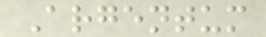Argentum
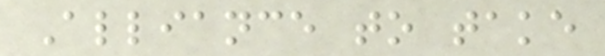Alliance to take
